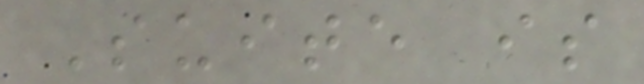Suite is
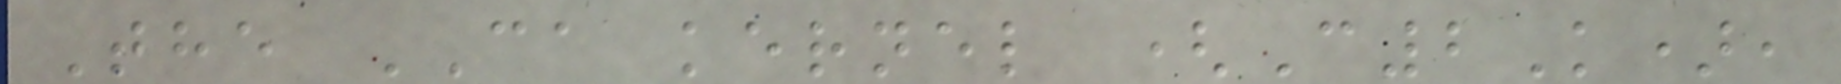The CA kernel (C2K),
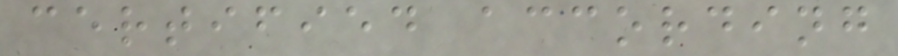certified according
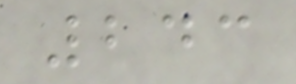243
